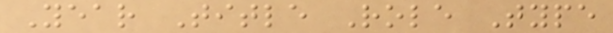Year Title Role Type
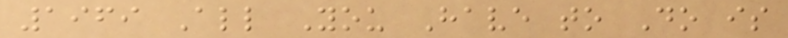1969 All You Have to Do is
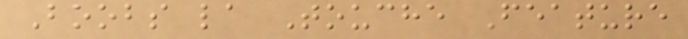Boobs la Touche Feature
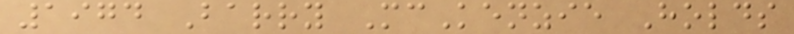1974 Barry McKenzie Holds
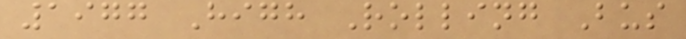1977 High Rolling Bus
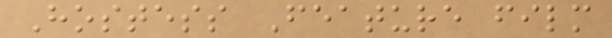Hostess Feature film
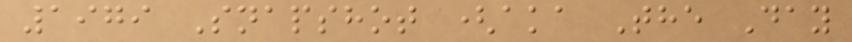1979 Snapshot (aka The Day
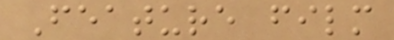Feature film
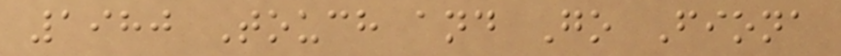1980 Touch and Go Fiona
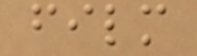film
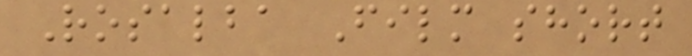Rosalba Film short
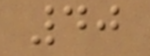40
